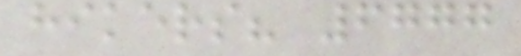hikers? 6777
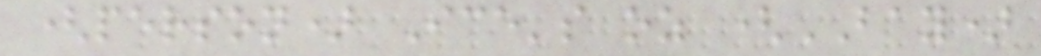(person) Ice's oz (BAY)
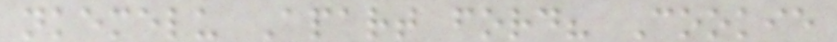nkemelu Apart ford? Cookie
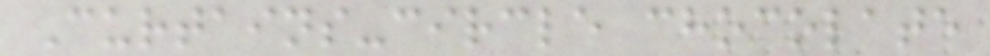Curtains-circle chocolate
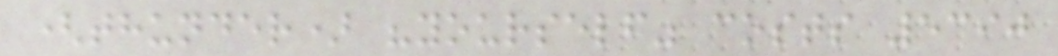(thunder) "yourself" costs 5390
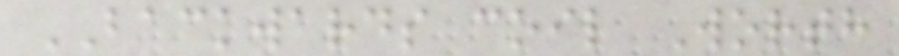BACKWARDS coil Worth
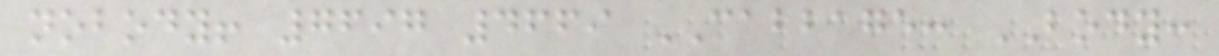nobody! 7697 4669 CABBAGE: BODY:
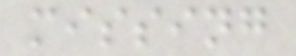missing
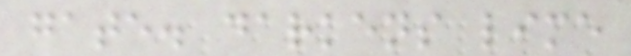gate. darkens lime
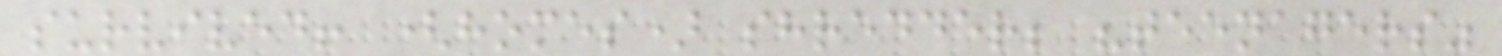survived! (homes) shredder; "teenagers"
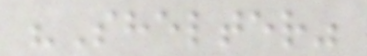"Shelter"
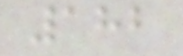182
